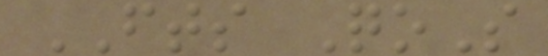FTS QoS
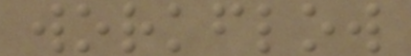workflow
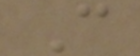C
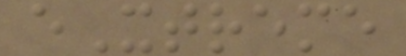eXtreme
